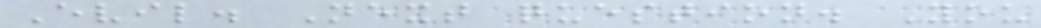Evil. Next question. You
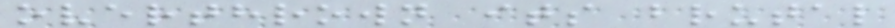overthrown its brutal
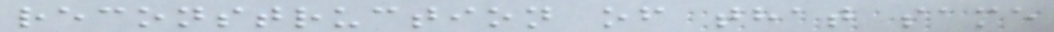reconstruction of that same
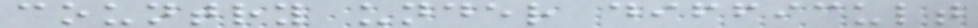country under difficult
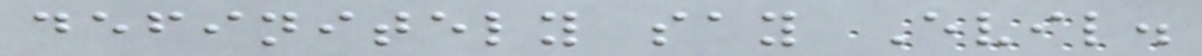definitely say Evil.
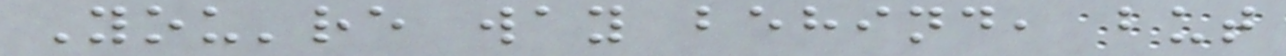You're way behind, but
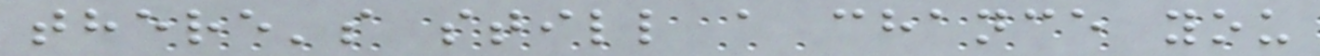there's still a chance you
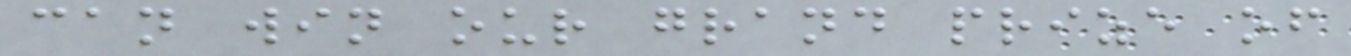can win our grand prize of
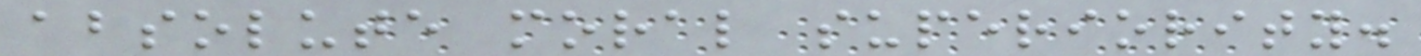absolute moral superiority.
